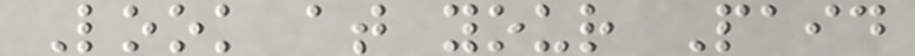Look at your Paid
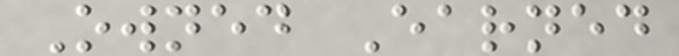Owned Earned
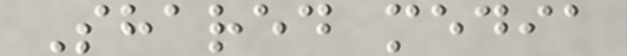Shared media
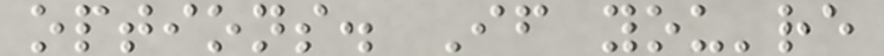options. If you're
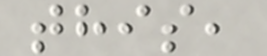this,
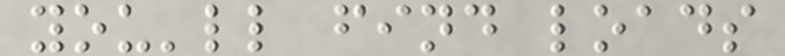you'll find loads
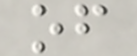of
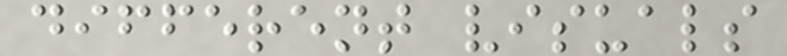different visuals
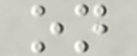on
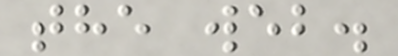the web.
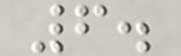6.
